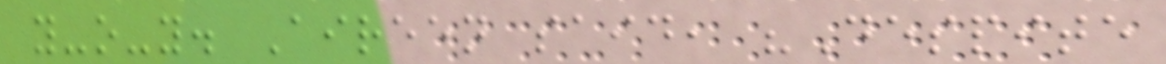y-o-y. Aireen said, "Despite
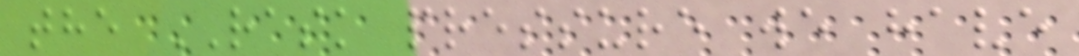the RASK pressure we have
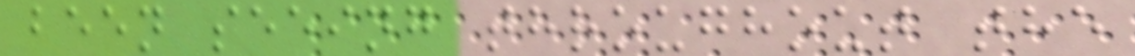been seeing throughout the
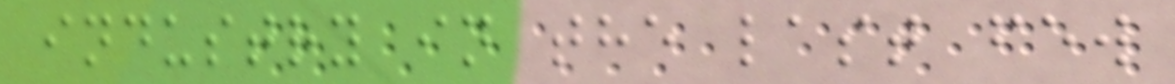industry in the last few
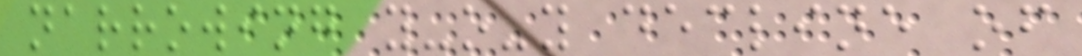narrowing y-o-y decline of
